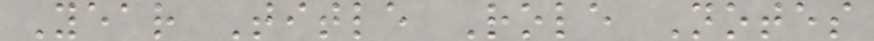Year Title Role Notes
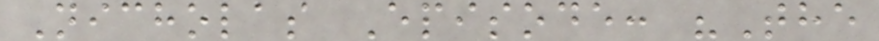Nicholas Episode: "The
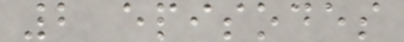2 episodes
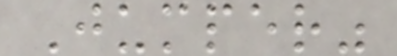Jumper"
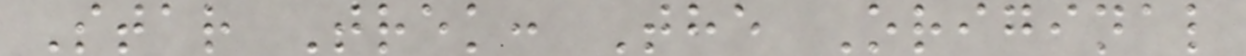Star Trek: The Original
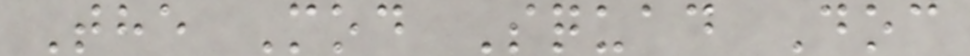The Mod Squad Doc
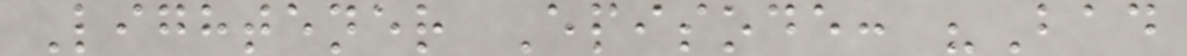Lightener Episode: "Bad
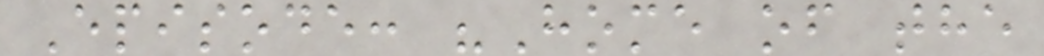Episode: "Home of the
